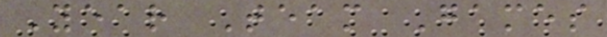Year Team Games
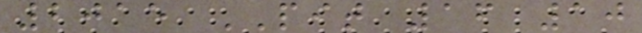2015 PIT 16 10
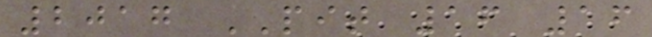2017 PIT 16 16
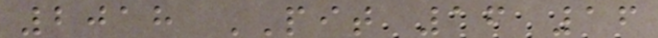2018 PIT 16 16
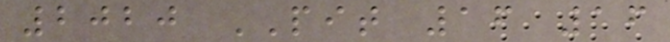2020 PIT 16 16
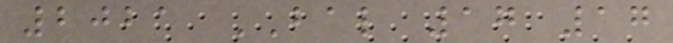2021 BAL 17 17
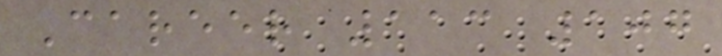Career 113 107
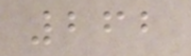262
